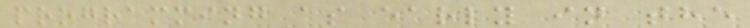programming as early in the
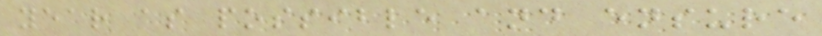year as possible and ensure
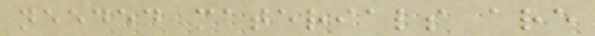needed materials are
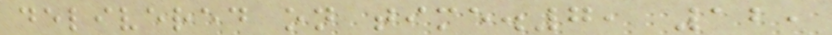delivered on time.7, 12,
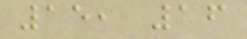15, 16
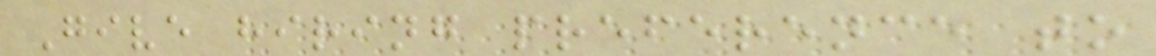Give hiring preference to
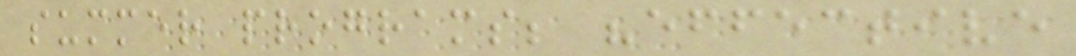summer programs; "effective
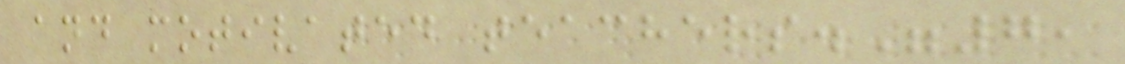and motivated teachers."7,
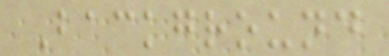Background
